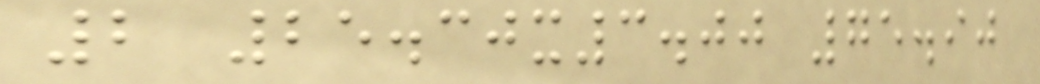2 25.30x3.00 75.90
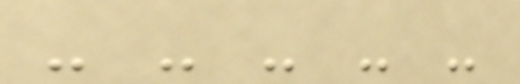- - - - -
